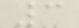3
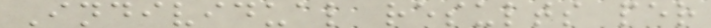Individual results per
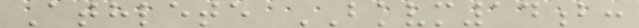Athlete BKVM14b:
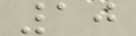10
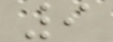9
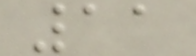11
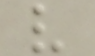v
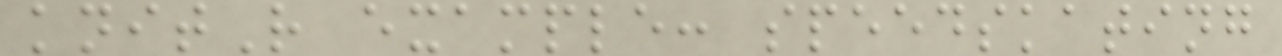knitR example: speedskating
